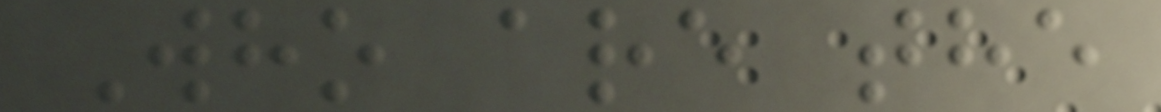Who are the
